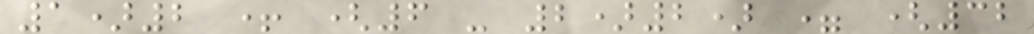1)2 + (6 - 2)2) = (32
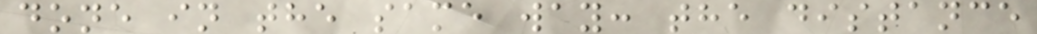done in the same way: the distance
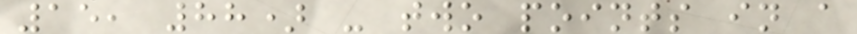15, 88) - two points in a
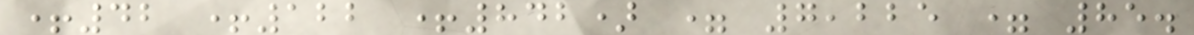+42 +122 +842) = 7,225 = 85.
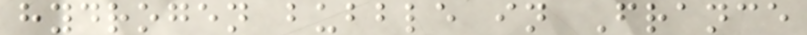hydrogen bubble in France
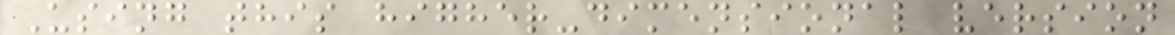Using this higher-dimensional version
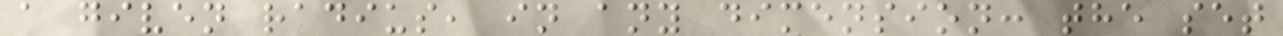a given radius, in any dimension: the set
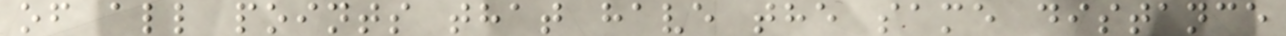of all points that have the same distance
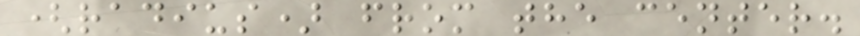(radius) from the center.
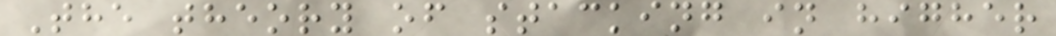The theory of stacking in higher
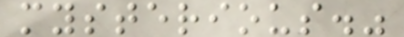mysterious."
